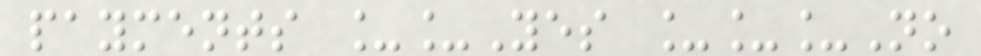payments __Yes ___No
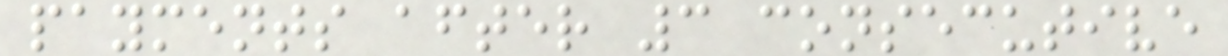payments after 3 consecutive
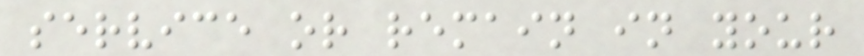service or remain in your
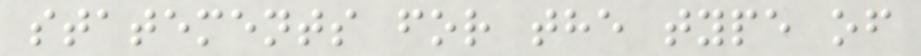statements for the type of
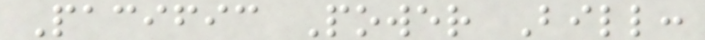Pacific Power Bill:
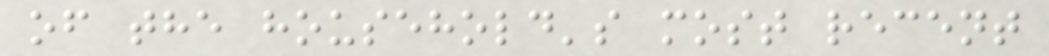of the household's most recent
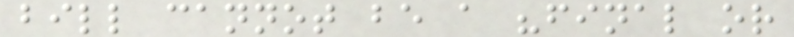bill cannot be a "final or
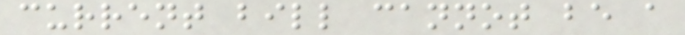current bill cannot be a
